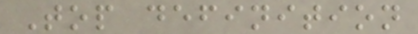Top definition
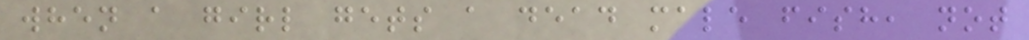when a girl gets a dead male fish, not
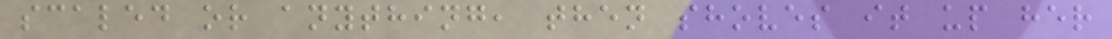scaled or anything, then shoves it up her
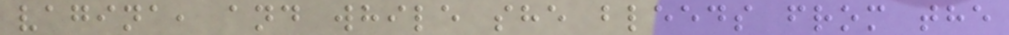vagina, and while she bleeds from the
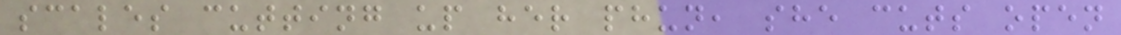scales cutting up her phun, she cuts open
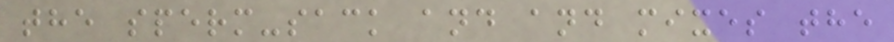the sperm-sack and and mixes the
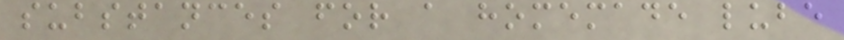substances for a homemade lube
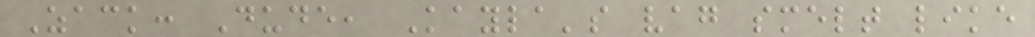Zack: Dude, Kayla's vag smelt like
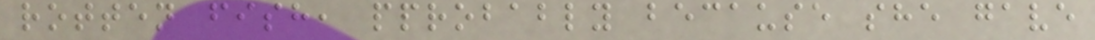rotten fish, pprobably because she gave
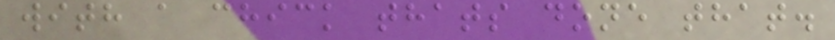with a chick thats done that.
